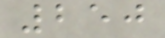250
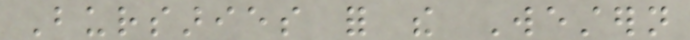Bursaries for the Western
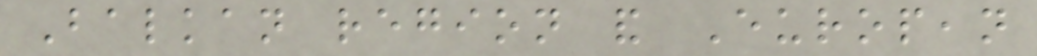Balkan region and European
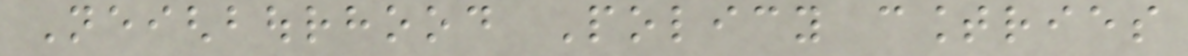Neighbourhood Policy countries
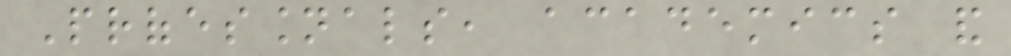Professionals, academics and
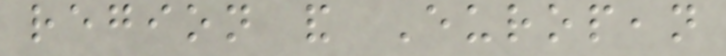region and European
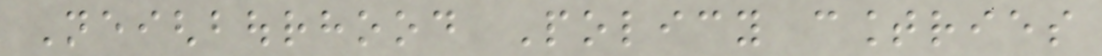Neighbourhood Policy countries
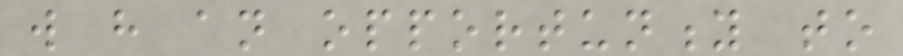will have an opportunity to
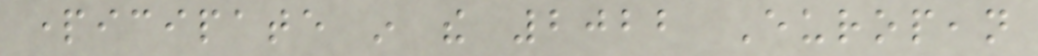participate in the 2022 European
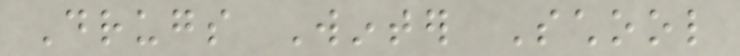Drugs Winter School
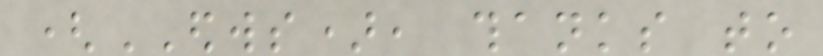(EDWS), thanks to
